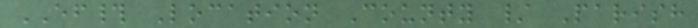EF# Location County / Parish
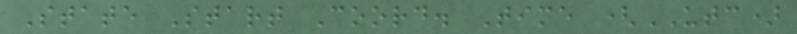State Start Coord. Time (UTC)
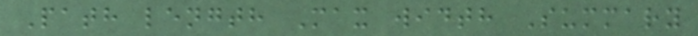Path length Max width Summary
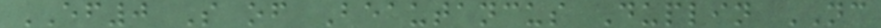EF0 S of Beautancus Duplin NC
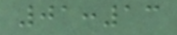01:13
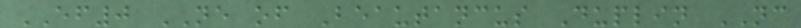EF0 NE of Beautancus Duplin NC
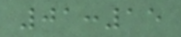01:15
